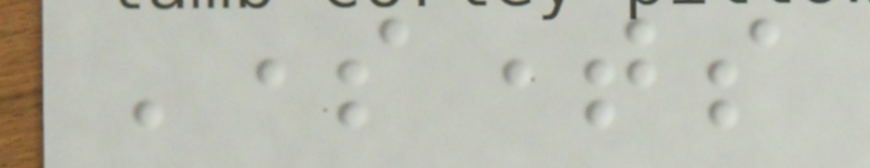Sometimes
